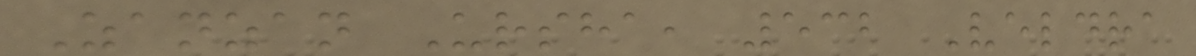Zanzan Ursha, 532 Veldra
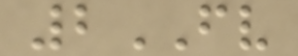2FV
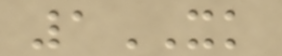1XK
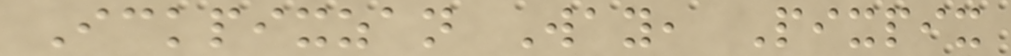Ickpixzan Way, Pixpix
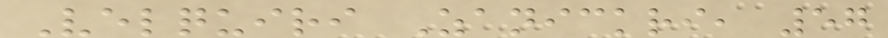Velquiri Zanickri, 57
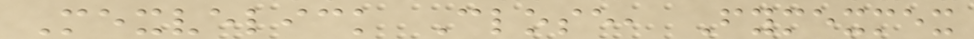Mexvelick Close, Fymexmex
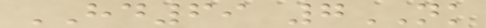HD69 7NK
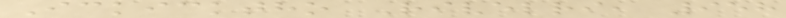Ickicktho Rivelri, 958
